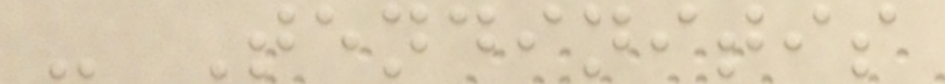- Tendinitis
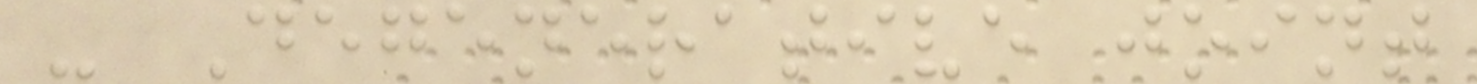- Degenerative joint
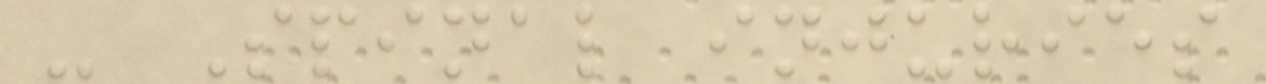- Spinal injuries
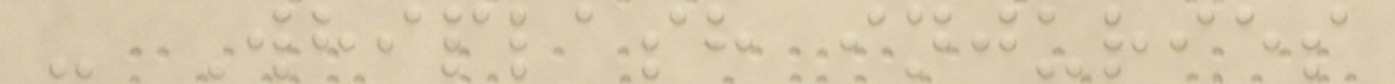- Whiplash injuries
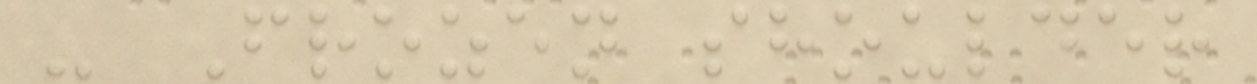- Frozen shoulder
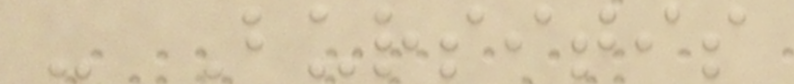- Bursitis
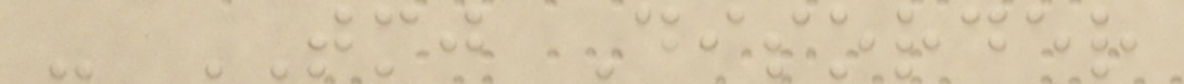- TMJ Disorder
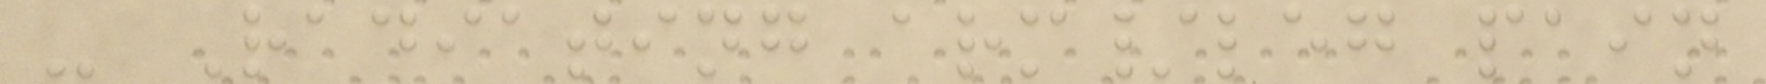- Radiating arm/leg pain
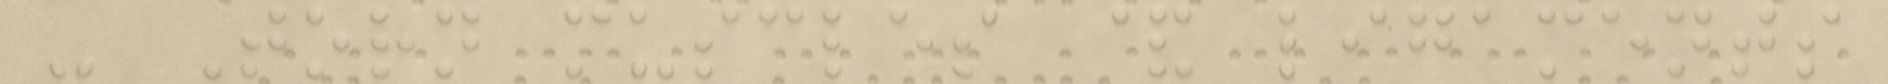- Torn muscles & ligaments
